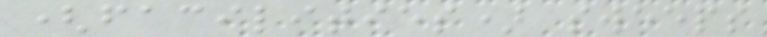(facilities) sweeps
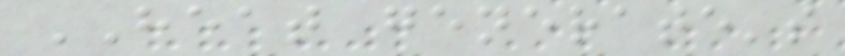HEAT generate's
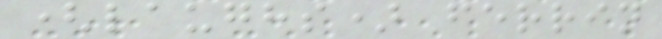(laughs) ferrin
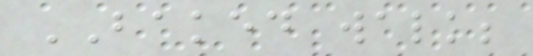BAKED walk;
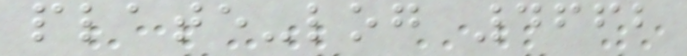plate-log 4662
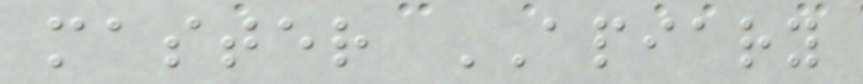master APIARY
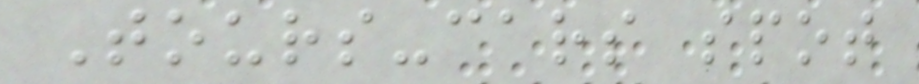Tours-cars spot
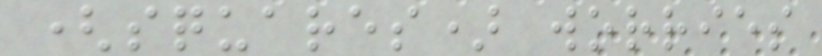(squares) worries
